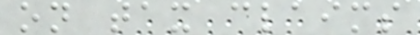on tax claims
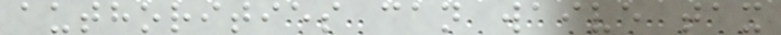authorities can waive tax
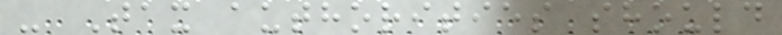- Tax authorities should
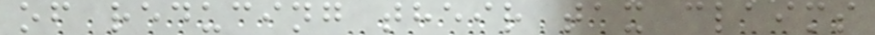of reducing their tax claims
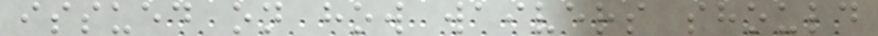issued on how waivers should
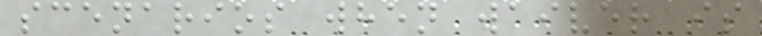scenarios when waiver is
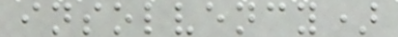insolvency)
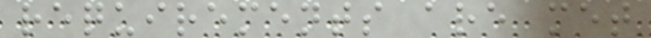requirements are met
